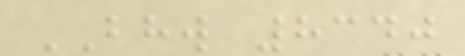BHW 8340
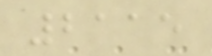2115
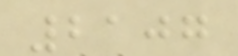2107
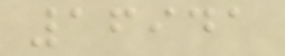16941
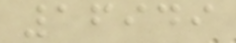16949
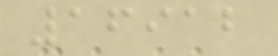16912
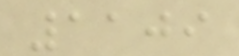1109
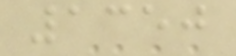1350
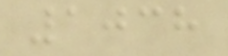1038
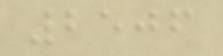2506
